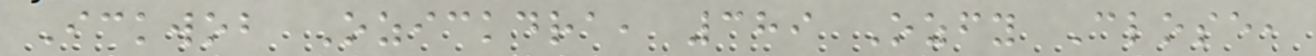Ickwob Ozickdra, 389 Ozfy Close,
